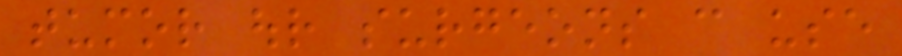tumor our surgeons can use
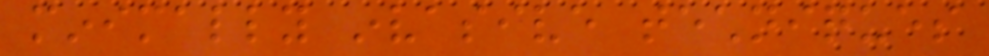minimally invasive techniques
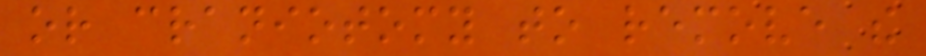or craniotomy to remove the
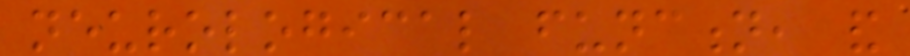neurological function, and
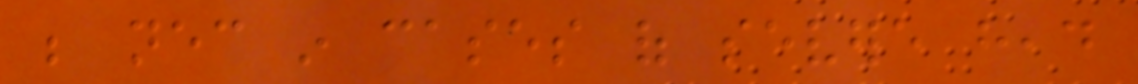be necessary in cases of severe head
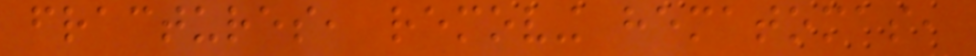fractures, removing hematomas,
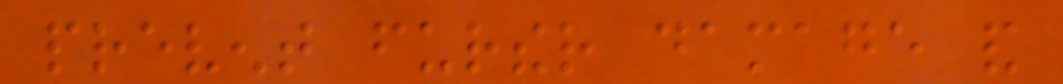prevent further damage and
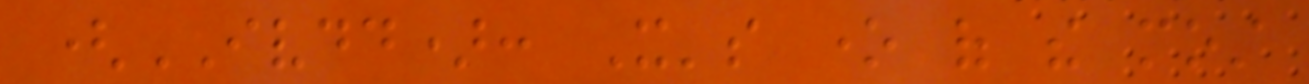(IVDD): It's one of the most
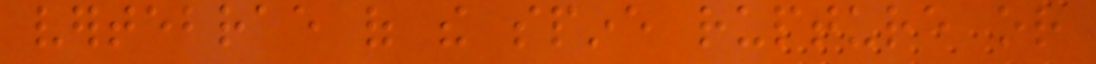vertebrae of the spine rupture or
